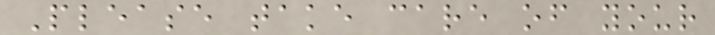Please take care of your
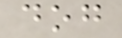dog
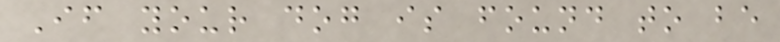If your dog is found to be
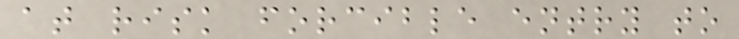at risk forcible entry to
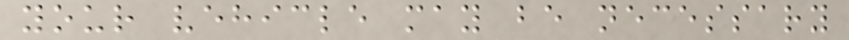your vehicle may be necessary
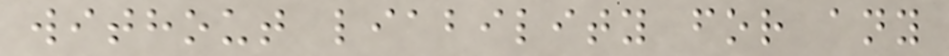without liability for any
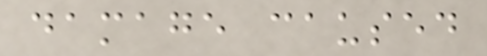damage caused
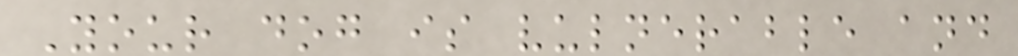Your dog is vulnerable and
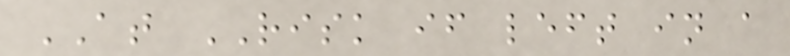AT RISK if left in a
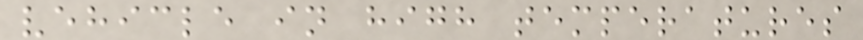vehicle in high temperatures
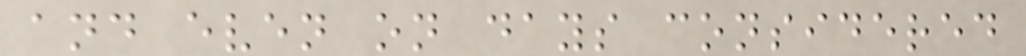and even on days considered
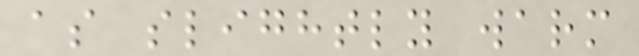as slightly warm
